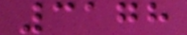3178
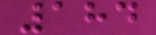184
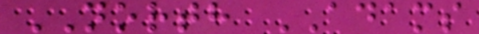NORTH ADAMS
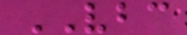VBC
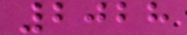2028
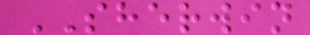SHERWIN
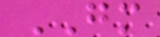GM
